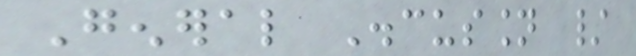General Discussion /
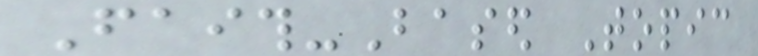Faith-Based Topic
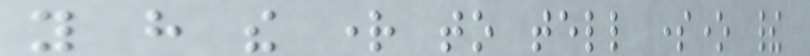you have the right to tell someone their
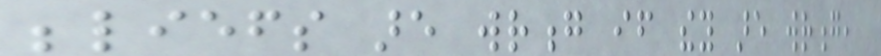beliefs are wrong if they are wrong,
